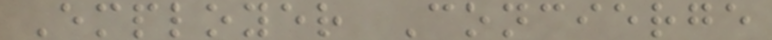Employer Concierge
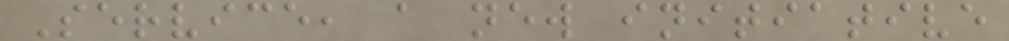Service, a new initiative
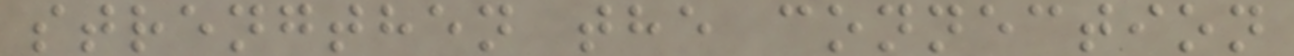strengthen the connection
